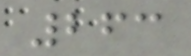263
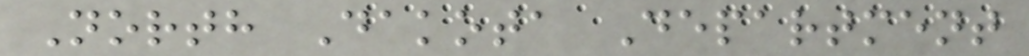North Dakota Department
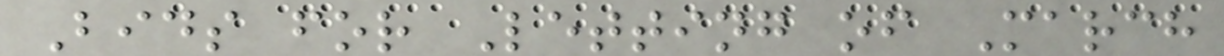Bids for Letting of March
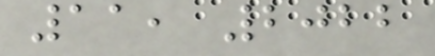11, 2022
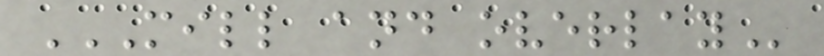MILL AND OVERLAY
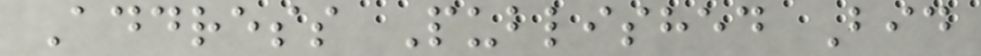Address Published Bid
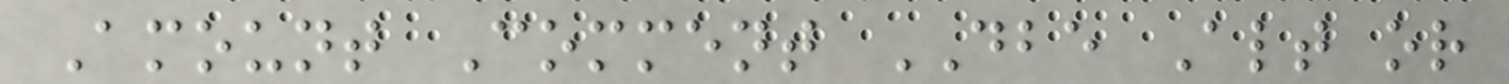Amount Comment DBE Alt or
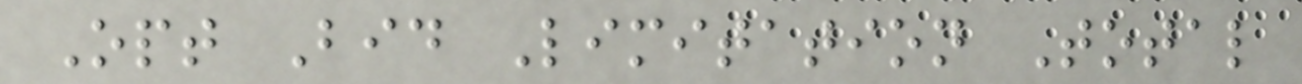Opt Bid Limitation Total
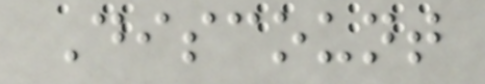Discount
